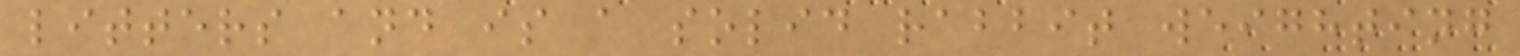litters and is a solid rabbit weighting
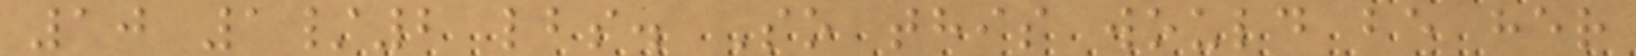10 1/2 lbs. So this would be her
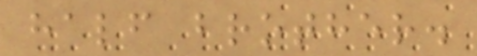half brother.
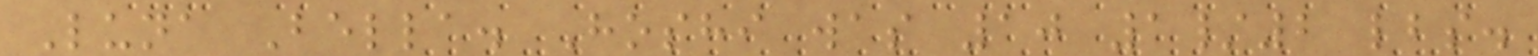Luna Bella. Hoshi was 10 1/2 lbs.
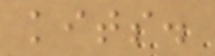kits.
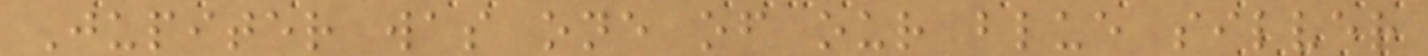Jupiter was one of our blue silver
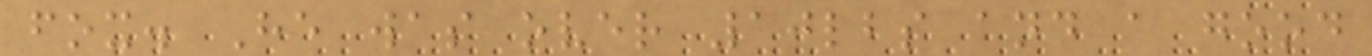fox. He was over 10lbs and a good
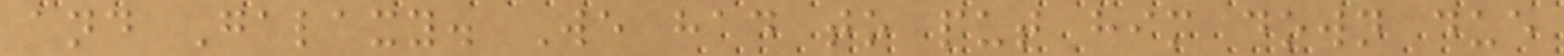and Galaxy. We had to put him down due
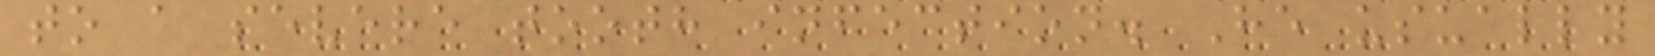to a severe tooth infection. He usually
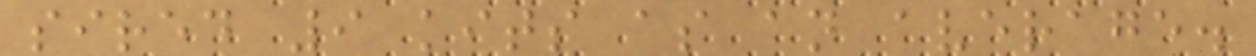sired 9 kits as an average.
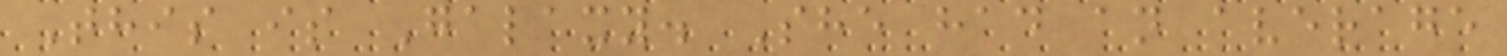This is Galaxy. She had an average
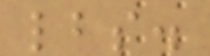lbs.
